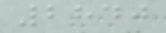2840
